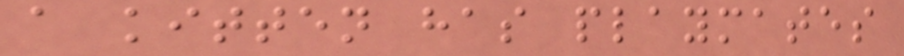a kitten has playmates
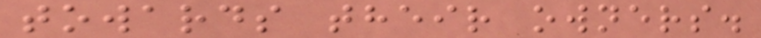towards their owners.
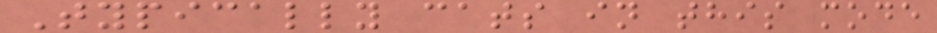Typically cats in this mode
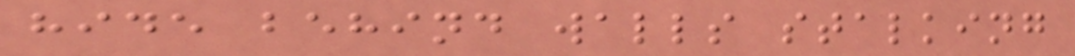hide behind walls stalking
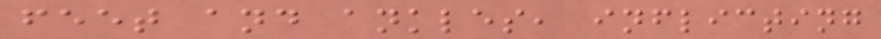feet and ankles, inflicting
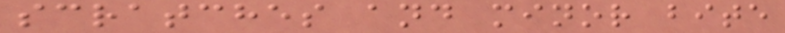scratches and minor bite
